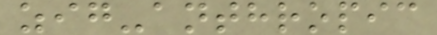zig-anthropic
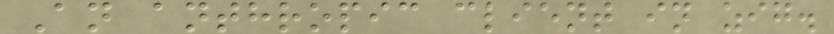An anthropic client in zig.
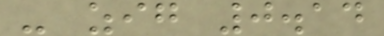- zig 0.14
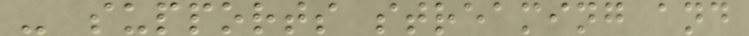- supports streaming and
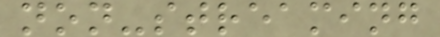non-streaming
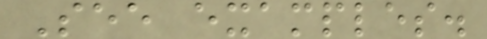See examples.
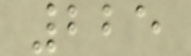225
